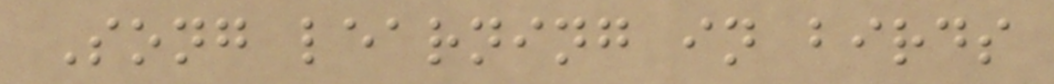Song learning in birds
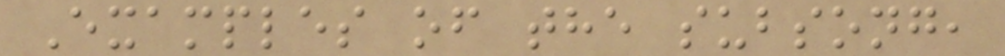Examples of the subsong,
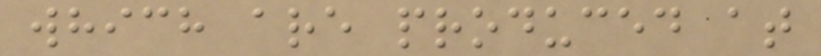which are produced at
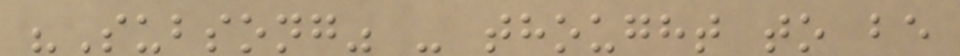"Subsong" - thought to be
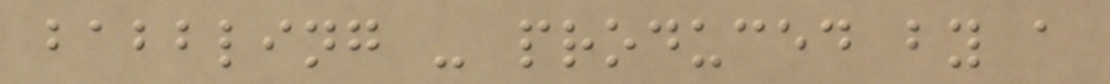babbling - produced by a
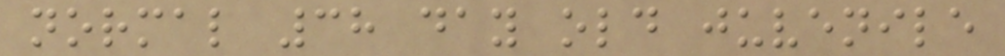normal 38 day old juvenile
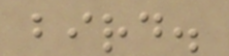bird.
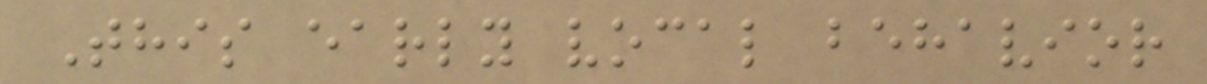This early vocal behavior
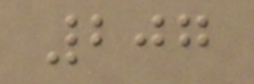207
